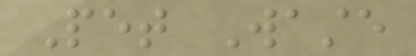Pet Waste
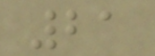21
